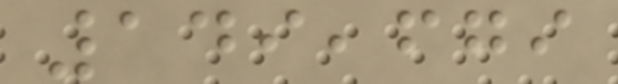149,679
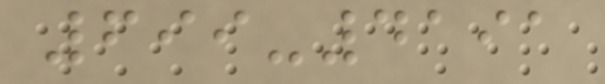699-4191
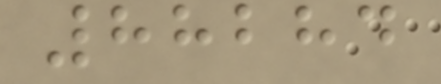88284
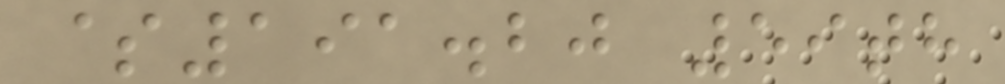$191.20 59th
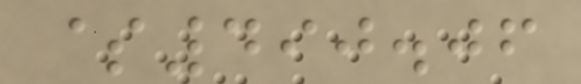$490.06
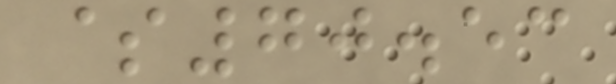$70.53
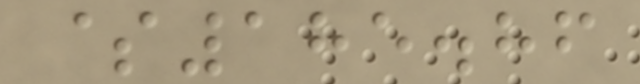$185.86
